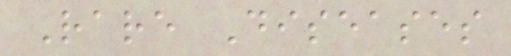Rare Diseases
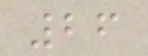26
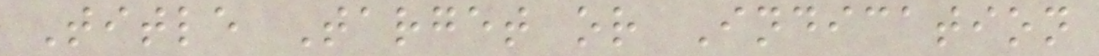Title Target or Indication
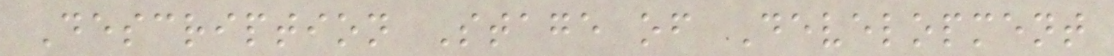Description Stage of Development
